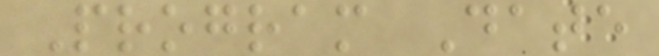Program Date
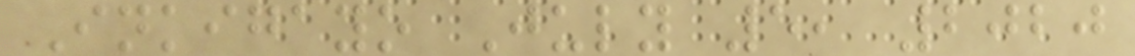Inkigayo July 5, 2020
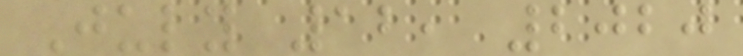July 12, 2020
